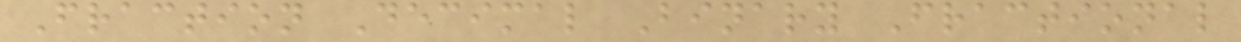Fraction Decimal Binary Fractional
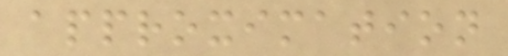approximation
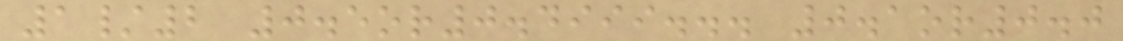1/2 0.5or0.4999... 0.1or0.0
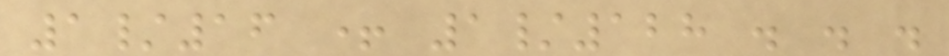1/16 + 1/128 . . .
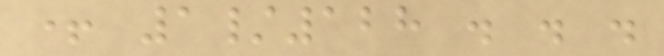+ 1/128 . . .
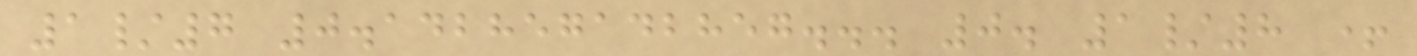1/7 0.142857142857... 0. 1/8 +
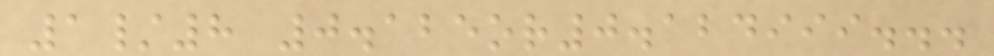1/8 0.125or0.124999...
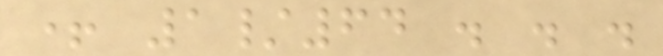+ 1/64 . . .
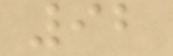92
